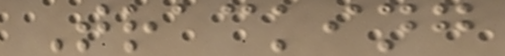Tracking
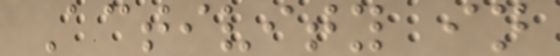Activity in
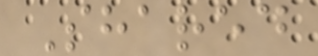Shared
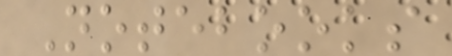Notebooks
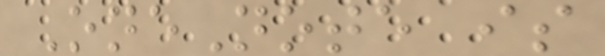OneNote is
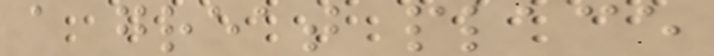a great place
